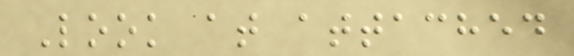Look at attached
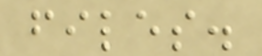files.
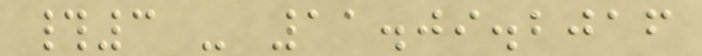#3 - 11.09.2016
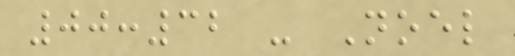00:32 - Noel
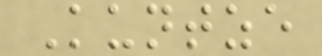Kuntze
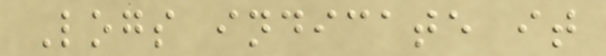Logs indicate it
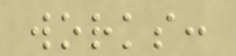works:
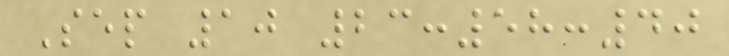Sep 10 23:58:40
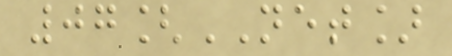07[NET]
